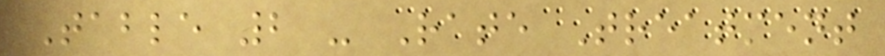Table 2 - Rate Treatment
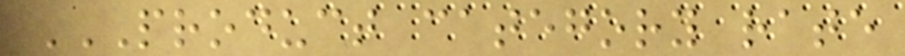PRODUCT CATEGORY RATE
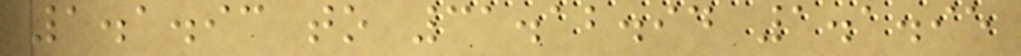1.1.93 to 31.12.94 1.1.95
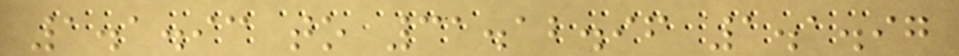1.1.93 to 31.12.96 1.1.97
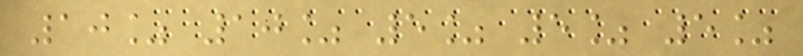10% 10% 5% 5% 5%
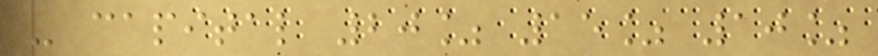- capital 20% 15% 10%
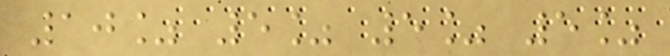10% 5% 5% 5%
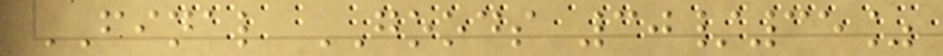FINAL GOODS 30/35%
